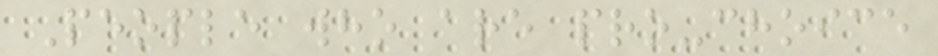People who are pro-choice
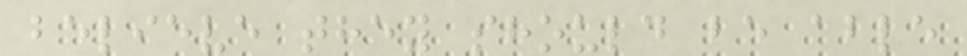believe they should be able
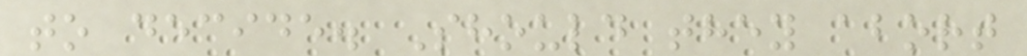to decide. Should they abort
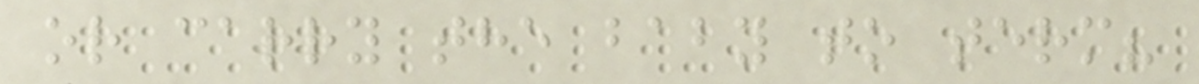or carry the baby to term?
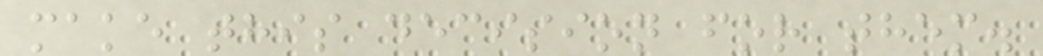make this decision for them.
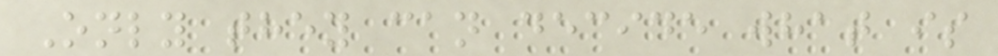Only they can decide what is
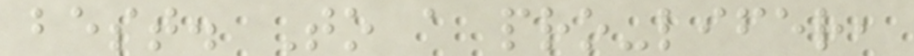best. To a pro-lifer,
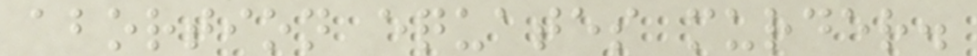abortion equates murder.
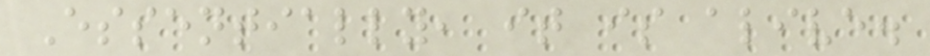Essentially, it is alive.
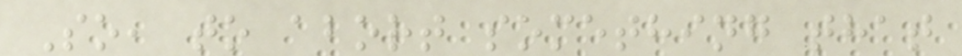So, to abort something that
